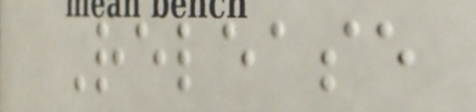Release
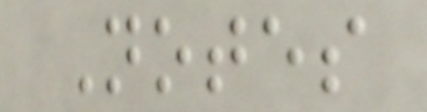Notes
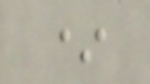*
